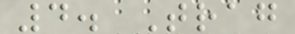4. Trag
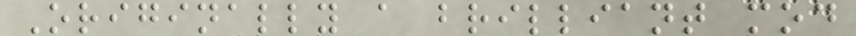Originally a brilliant mod
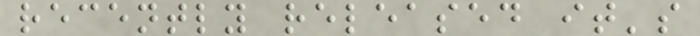recently released it's
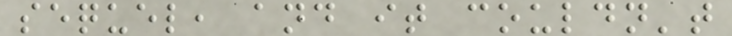sequel, and it couldn't
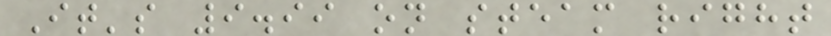It's 9.99 on steam right
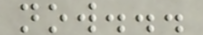now...
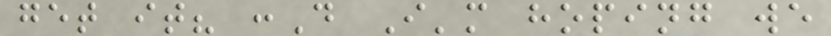get it? :D I'm hoping we
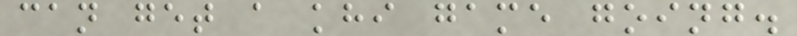can get a khi game going.
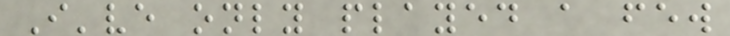I've only played a few
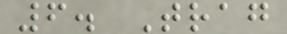6. Trag
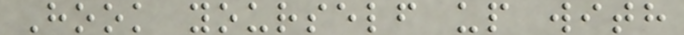Hook yourself up with
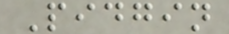Pidgin
